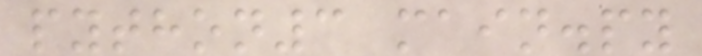python3 main.py
